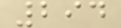294
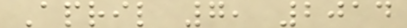April 7, 2014
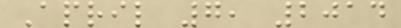April 7, 2014
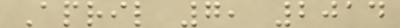April 7, 2014
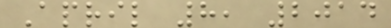April 8, 2014
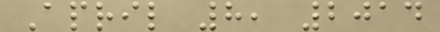April 8, 2014
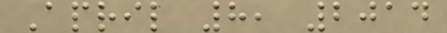April 8, 2014
